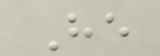He
